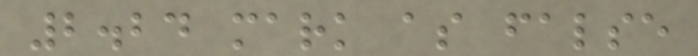2.24 mark as false
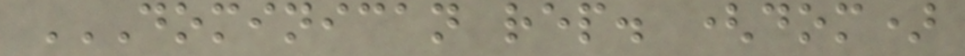DOMINICAN REP. (DOM)
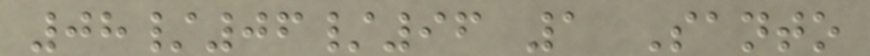08/06/96 1 Santo
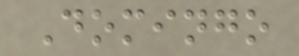Domingo
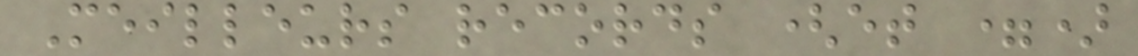Meilleurs records (et =)
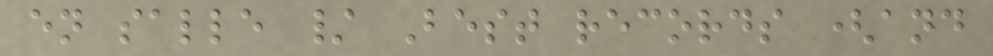en salle / Best records (and
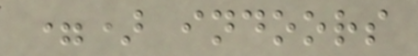=) indoors
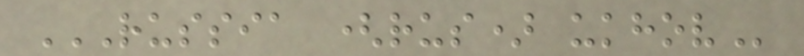RUSSIA (RUS) UKHOV
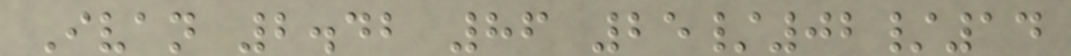Ivan 2.42 86 25/02/14
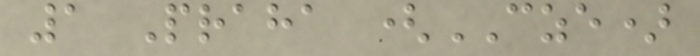1 Praha (CZE)
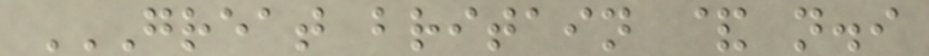GREAT BRITAIN & N.I
